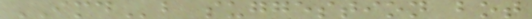IMDb suggestion bot
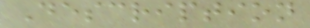Description
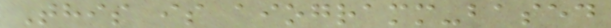This is aiogramm-based
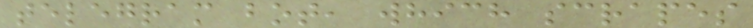telegram bot, which scrapes
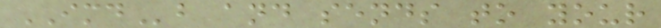IMDb and sends to your
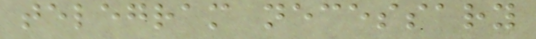telegram necessary
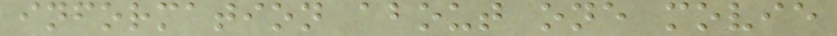information about one movie
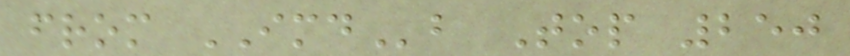from IMDb Top 250
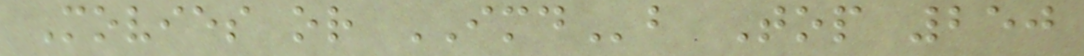Movies or IMDb Top 250
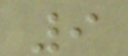9
